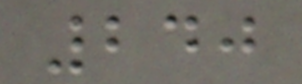240
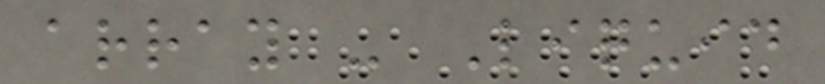array - Liquid
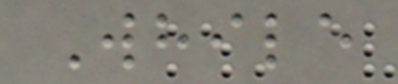While
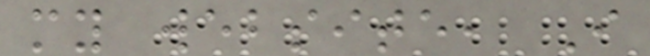my website, I
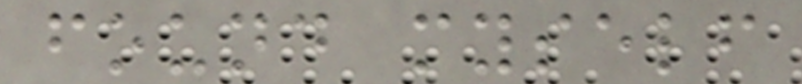found myself
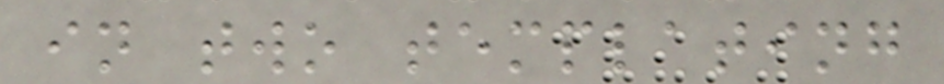in two templating
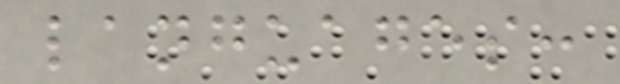languages:
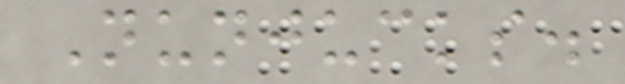Nunjucks.
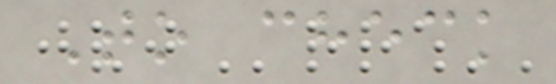To check
